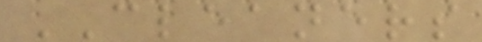CLEANERS
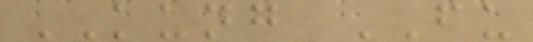KUNG FU
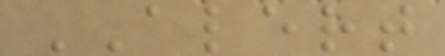ALERT
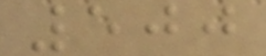500
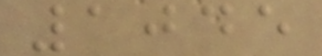1045
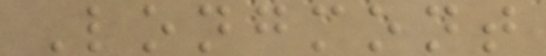Longmont
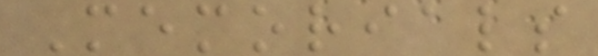Memorials
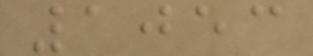1053
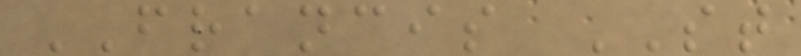FRANCIS ST
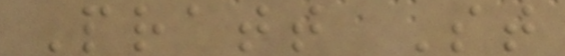Pratt St
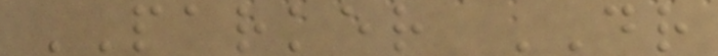PARKER DR
